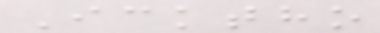Icktho
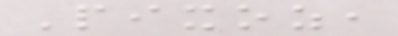Pixoz,
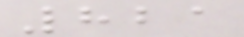821
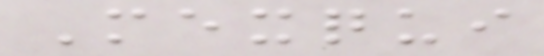Mexqui
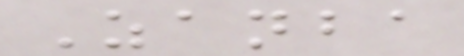Zanba
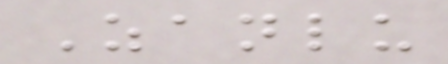Zanlu
